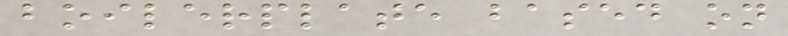boilerplate based on
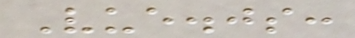Vue.js:
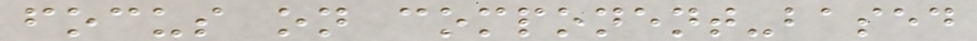focus on component-based
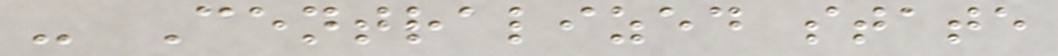- Centralized state
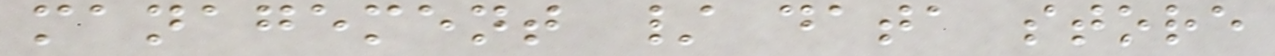management / data store
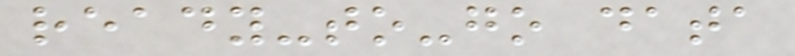ready-to-go data
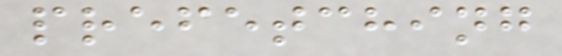prefetching
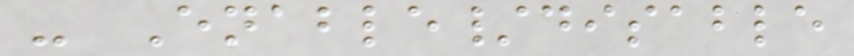- Enable/disable
